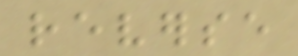reverse
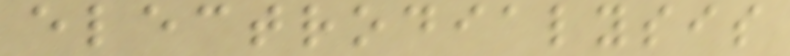electrodialysis
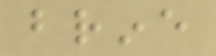brine
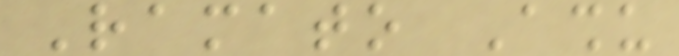Ramato Ashu
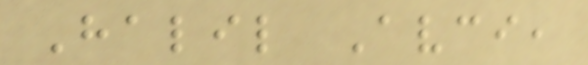Halil Avci,
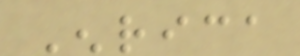Enrica
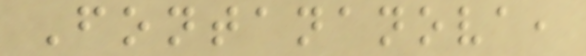Fontananova,
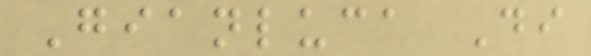Gianluca Di
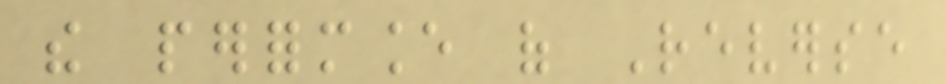the performance of Reverse
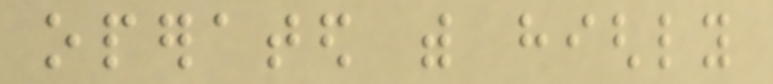operated with highly
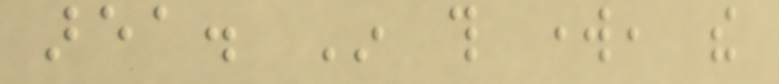area. In this work, the
